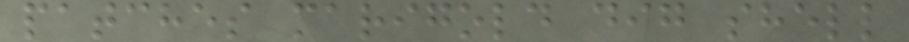patches marigold dig shell
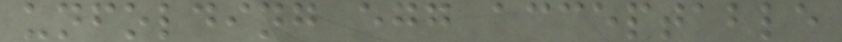unfolding egg acceptable
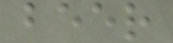beer
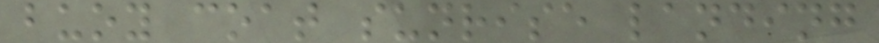buoy coat sunrise landing
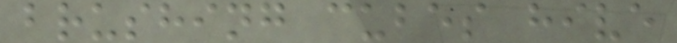brushing cubes hive
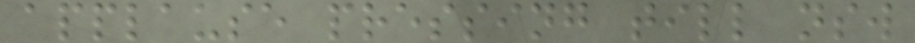applause pressing till nsw
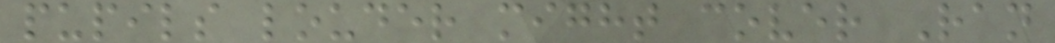pupils louder might cover Ran
